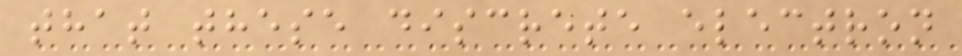that these discrete electron
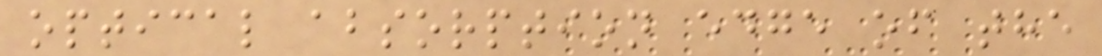optical absorption edge of the
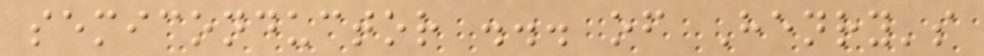semiconductor ... of Henry's
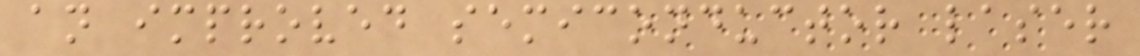an improved semiconductor laser
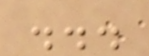...
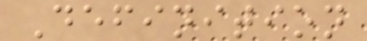Definition
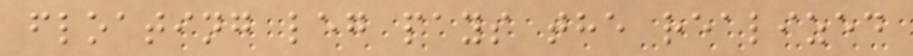floating leg pays the realized
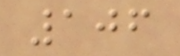106
